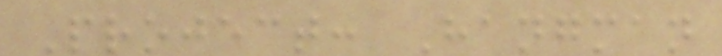Project: Hangman
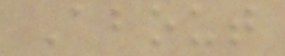About
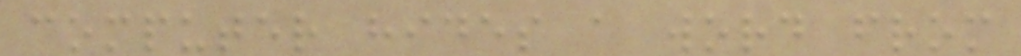computer hides a word from
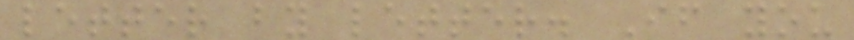letter by letter. If you
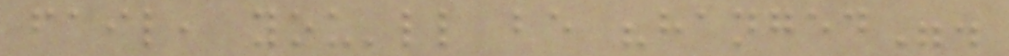fail, you'll be "hanged".
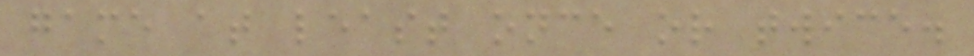game at least once or twice.
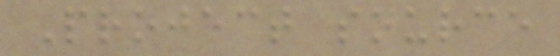Project source
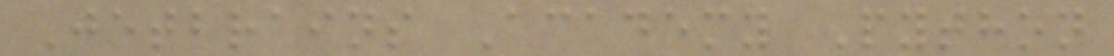Jetbrains Academy Python
